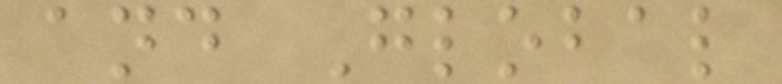and Global
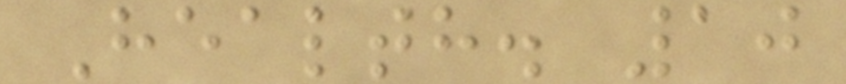Health. 10
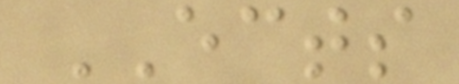ECTS
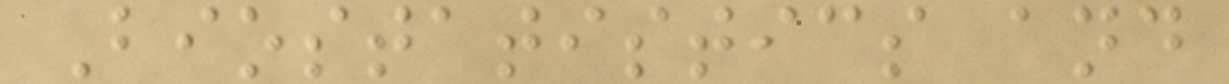Biostatistics and
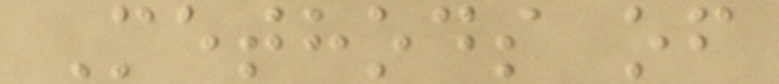Methods of
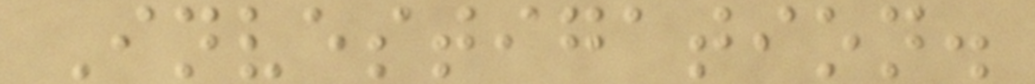Investigation.
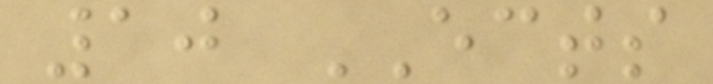10 ECTS
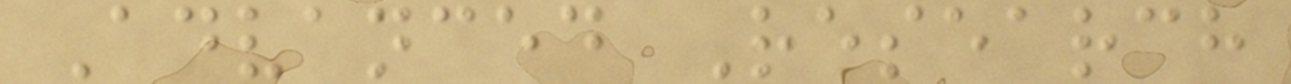Advanced Research
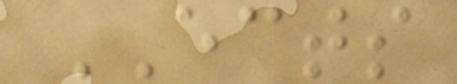ECTS
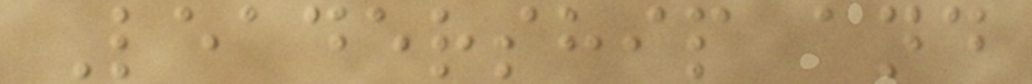Leadership and
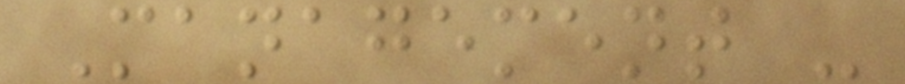Management -
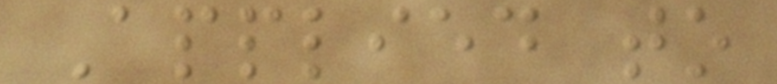Applied to
